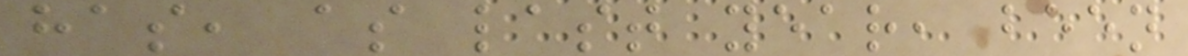has, as last year, been
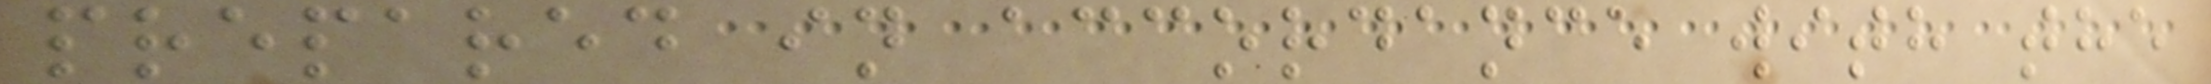prepared in accordance with the
